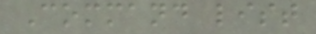Command list
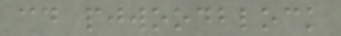cd pjwoodblock
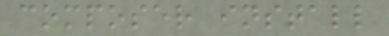composer install
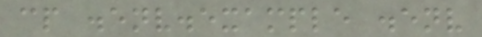cp .env.example .env
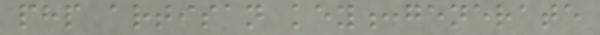php artisan key:generate
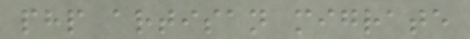php artisan migrate
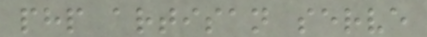php artisan serve
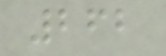262
